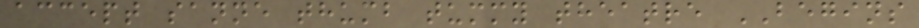accept sanne thumb tummy theatre BEGINS
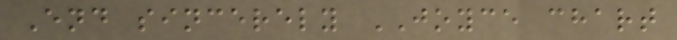End sincerely JOYCE chart
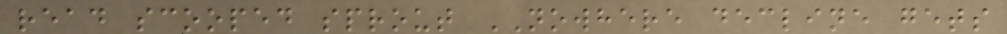read scooped sprout NOWHERE decline gets
